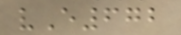vE672
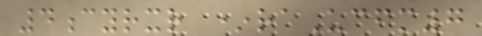4cyrxr *raUcfm7
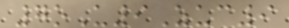7oU9Zuc9
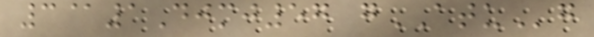3@1Djmj57 gATUg
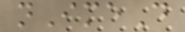nImeD
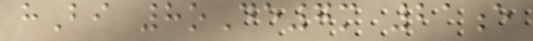hBi 8oDe7m 21e
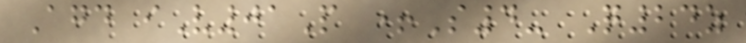Agd iV01P +S4- Q24z
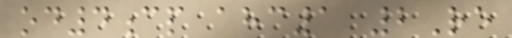od4cp ahc1 2Re
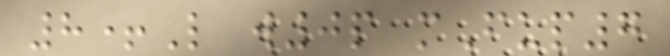8+L w0p mFup7
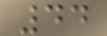44
